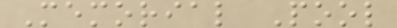Memorial Pool
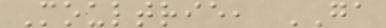Moultrie, GA
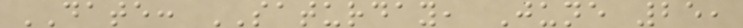DATE: SATURDAY, June 25,
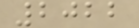2022
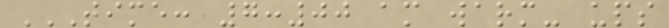TIME: 7:00 AM WARM- UPS
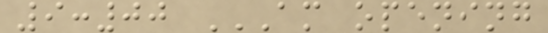9:00 AM OPENING
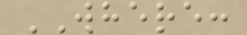WHERE:
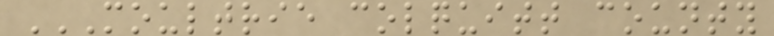MOULTRIE COLQUITT COUNTY
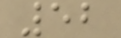52
